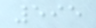595
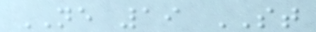NE 19 ST
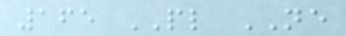165 PL NE
